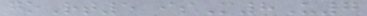goRt5 isM8U7
